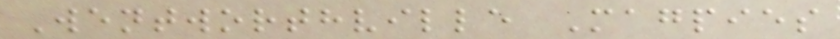Wentworthville Magpies
